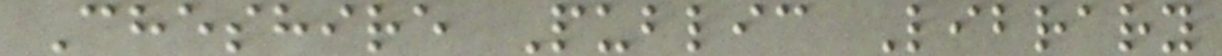Cheshire Public Library
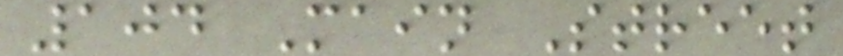104 Main Street
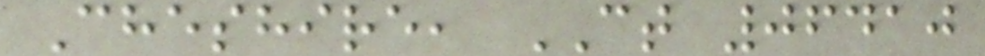Cheshire, CT 06410
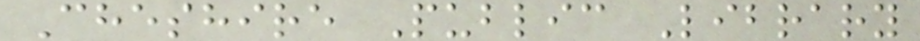Cheshire Public Library
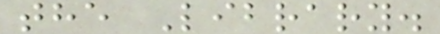the Library.
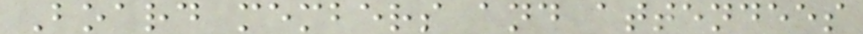Board members and attendees
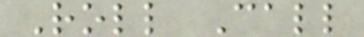Roll Call
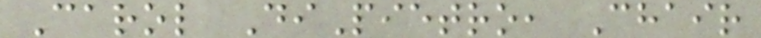Carol DiPietro, Chair
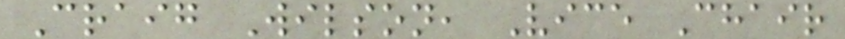Craig Wilson, Vice Chair
